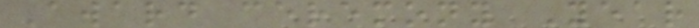Award ceremony Year
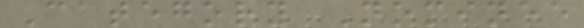Category Nominee
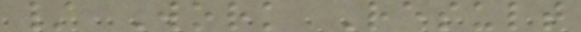/ Work Result
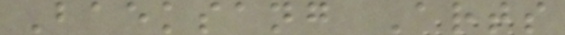Baeksang Arts
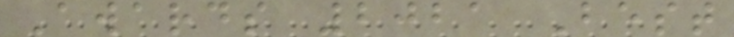Awards 2021 Best
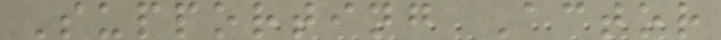Supporting Actor
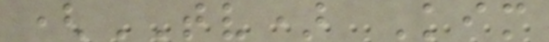(TV) Kim
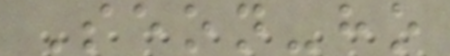Seon-ho
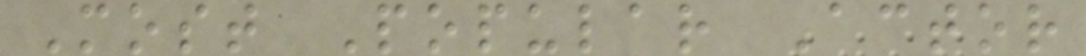Most Popular Actor
